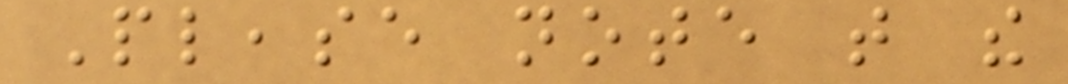Please note that the
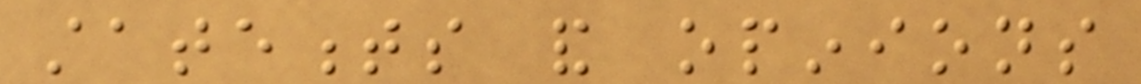statements and opinions
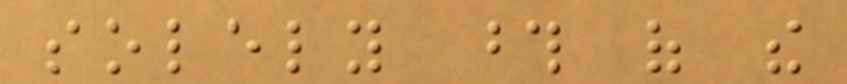solely those of the
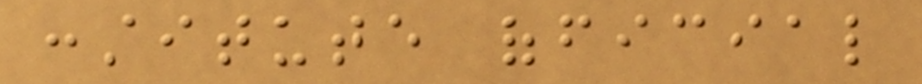constitute official
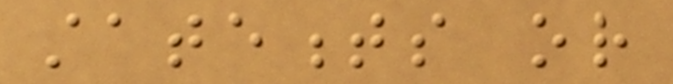statements or
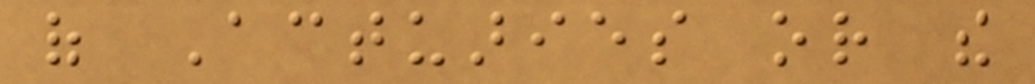of Actuaries or the
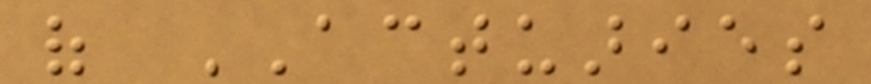of ACTUARIES
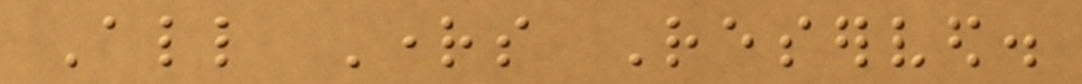All Rights Reserved.
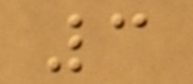3
